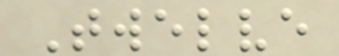Twelve
